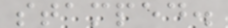stamped.
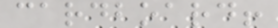cardboard!
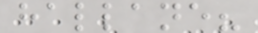hallane?
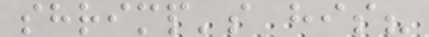shrimp's his?
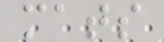mats
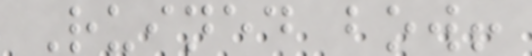Ruined bow!
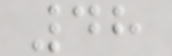48
